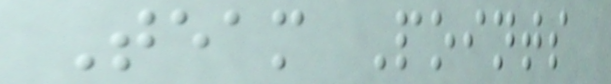Team Points
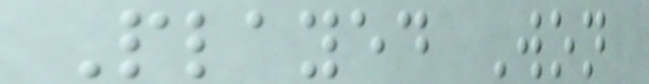Played Won
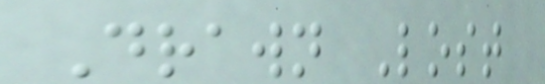Drawn Lost
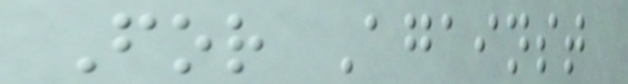For Against
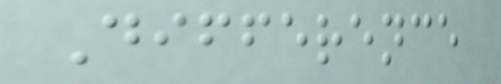Difference
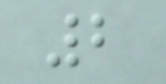2
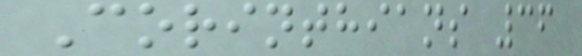Corinthians 36
